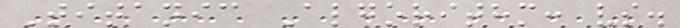Titanic Algorithm: vs.
